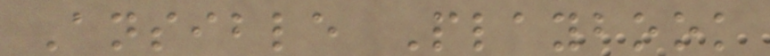Ansible Playbook
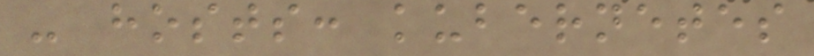- hosts: kubernetes
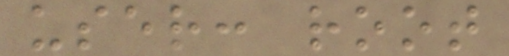user: root
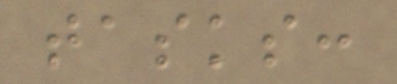tasks:
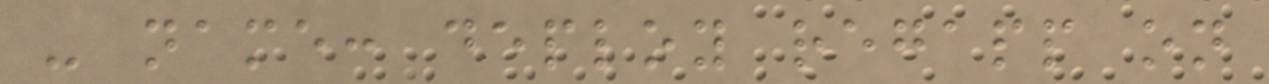- name: deploy regapp on
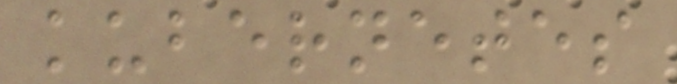kubernetes
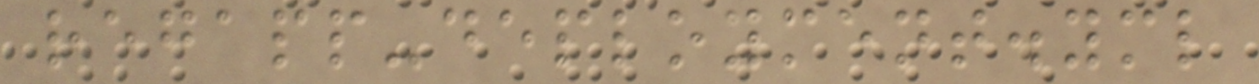regapp-deployment.yml
